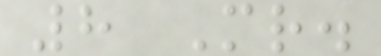8 Mr.
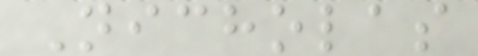Nicholas
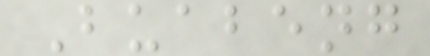Buabeng
